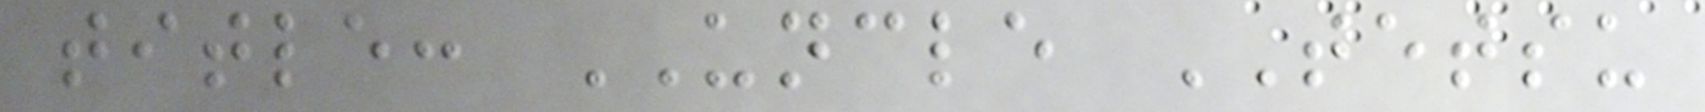title: UNCLE TETSU
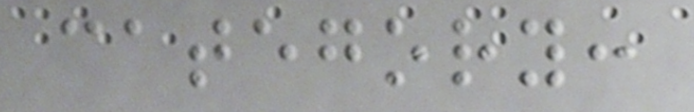category:
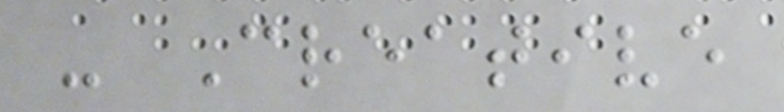- Creative
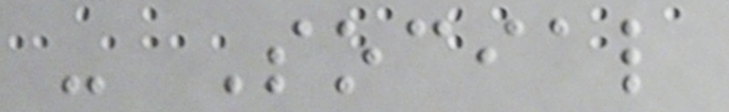- Social
